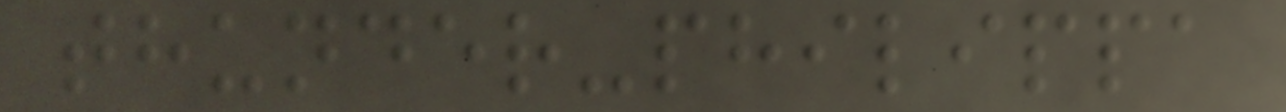thunder-philippa
